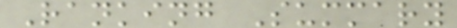Ranking Summary
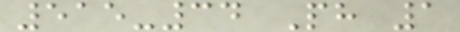515-34 Ph 1
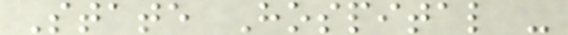State Hospital -
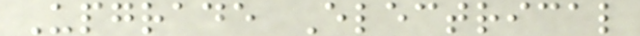Upgrade Electrical
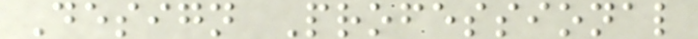Design Professional
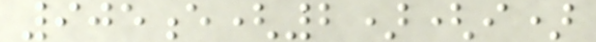905e(2)(i)
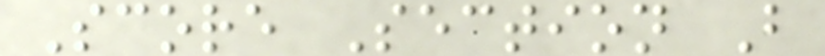Score Section B
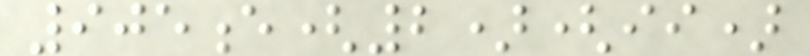905e(2)(ii)
